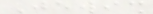Jewish
